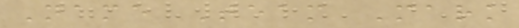Name Team Mark
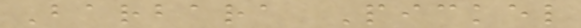Barbara Pickel
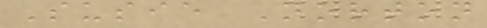Susie Norton
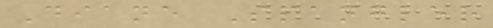Diane Spangler
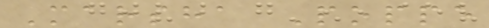Marsha Poppe
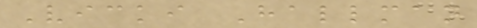Vicki Hallman
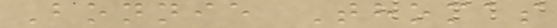Bonnie Thomas
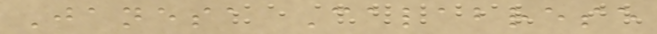Janesa Calabrese
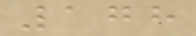178
